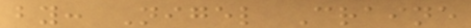by: Nigel Craine
